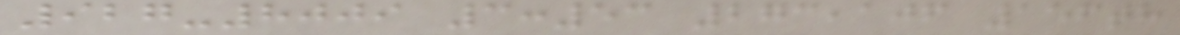927-8009 3:53 273,106 156th
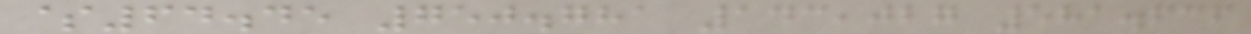$64.45 750.781 143,027 581.636
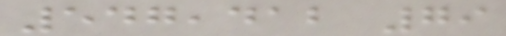547,412 79
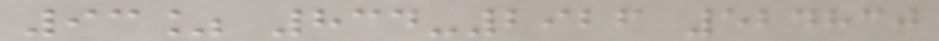93% 834-2926 524830
